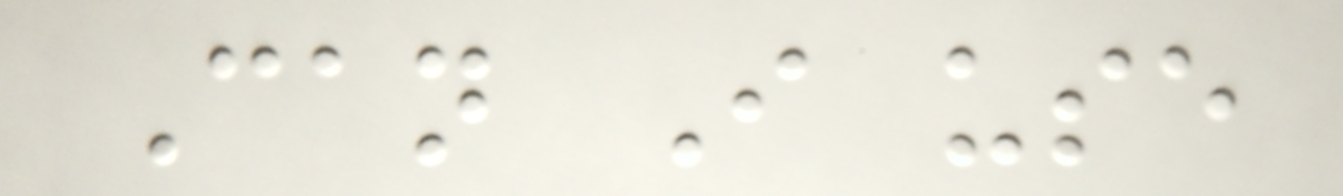Can I use
